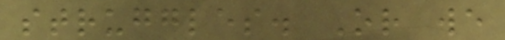struggles. Or we
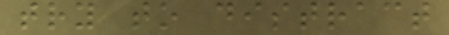try to distract
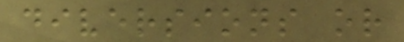diversions or
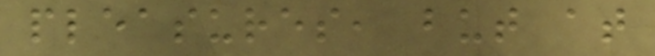pleasures, but at
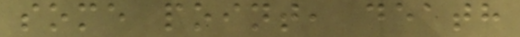some point, death
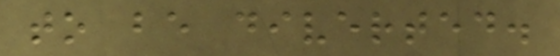to be diverted.
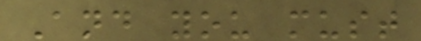And you must
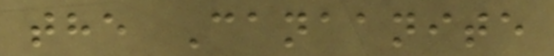the Canaanite
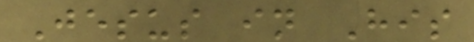Jesus in His
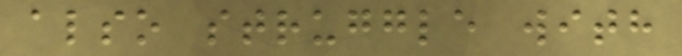also struggle with
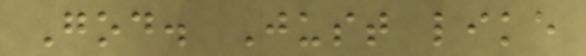God. Just like
